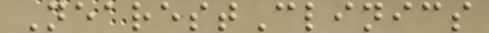NearestClinics
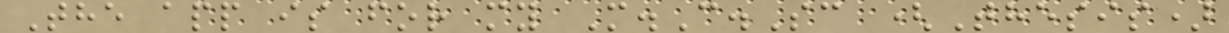The app is for my M.C.Sc (Thesis)
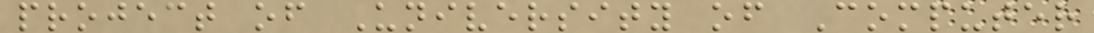project of University of Computer
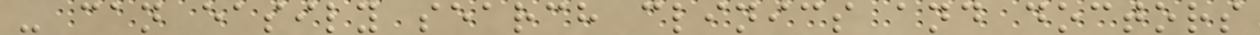- can easily search clinics and doctors
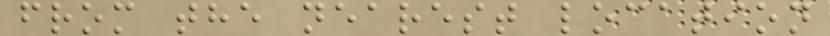from the nearest location
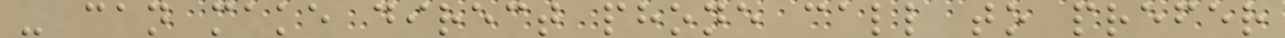- can make direct phone call to prefer
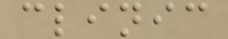clinic
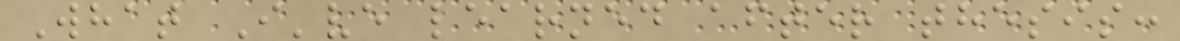What I've learned after thesis:
